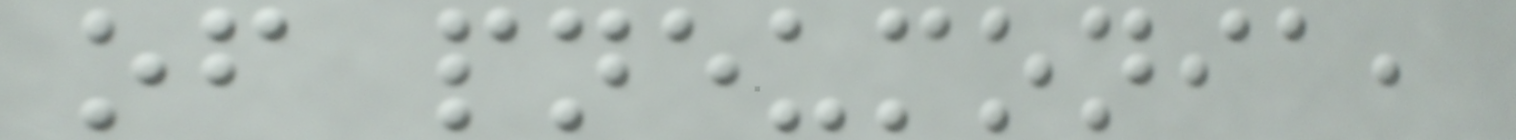of pneumonia,
